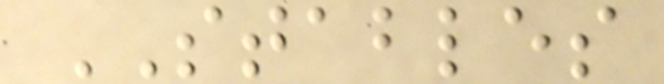STABLES
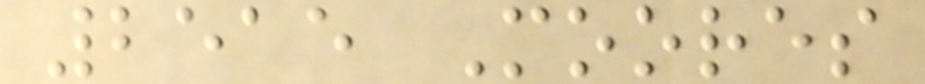2515 Moores
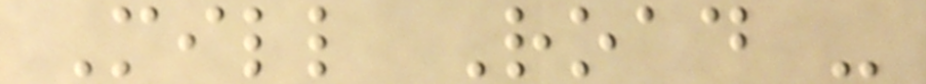Mill Road -
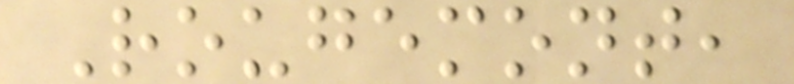Rougemont,
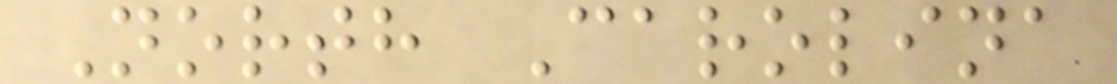North Carolina
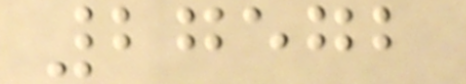27572
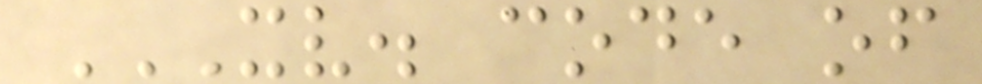XV. CODE OF
